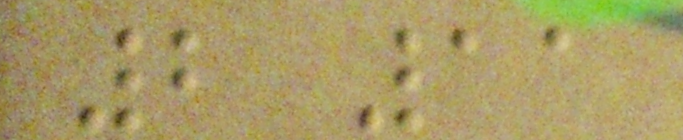2 11
